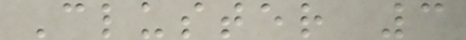Cluster 3
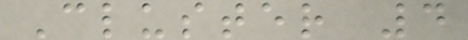Cluster 4
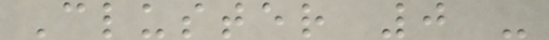Cluster 0 -
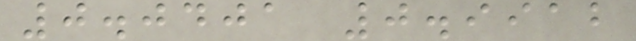0.0401 0.9912
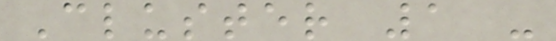Cluster 1 -
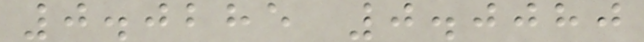0.0285 0.0080
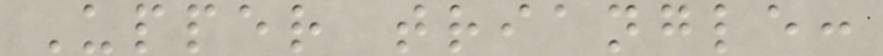Upper triangle:
